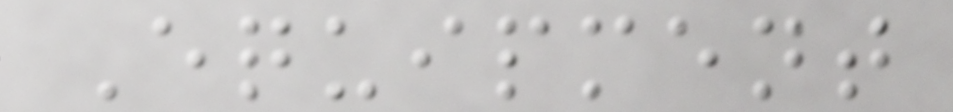Equipment
